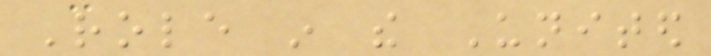Role in the United
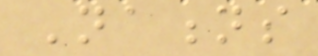Nations
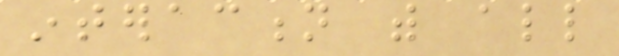interaction with all
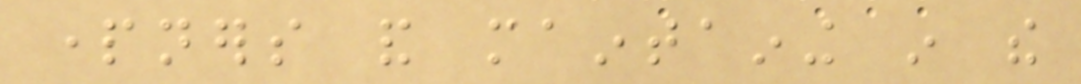partners and maintaining in the
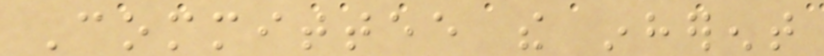Committee the inherent
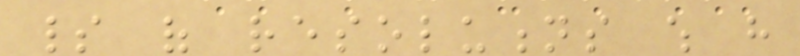spirit of resolutions which have
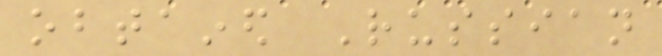obtained Russian
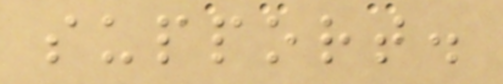support.
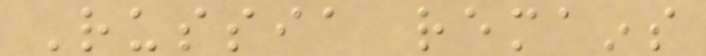Russia remains
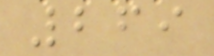269
